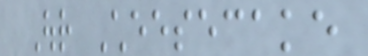Our Cheesecake
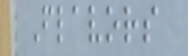Flavors
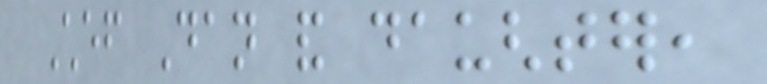Chef Dan and daughter,
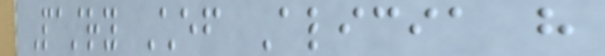Pastry Chef Alicia have
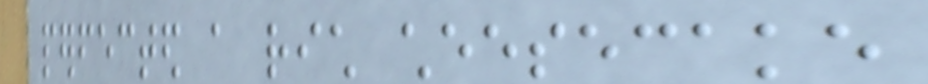perfected a rich cheesecake
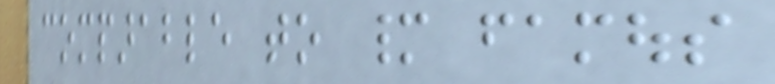comparable to many famous
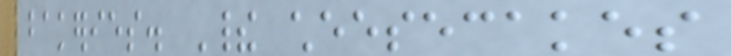bakeries. Their cheesecakes
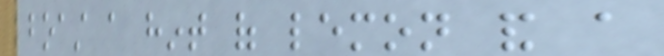boast a hint of lemon and a
